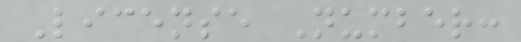License Number:
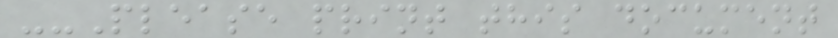--Please print this document
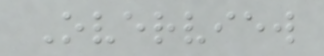Overview
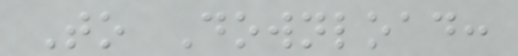To Download:
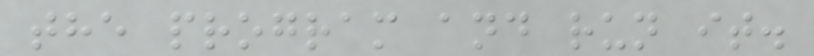the program and run it.
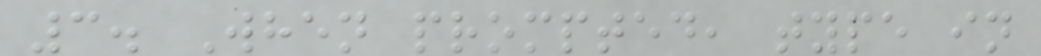3. When prompted, type in
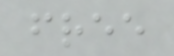free
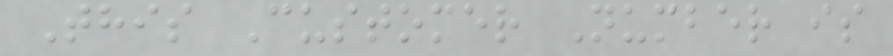This Customer Number is
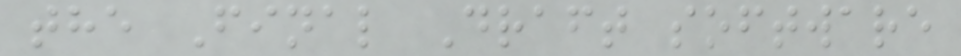the Final Draft software
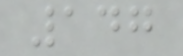147
